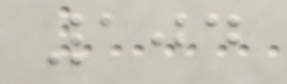104
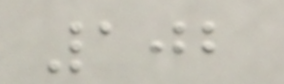102
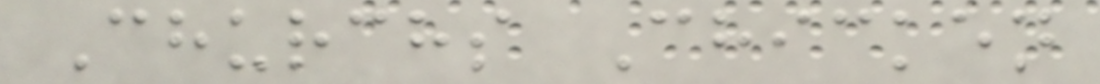Churchs Chicken
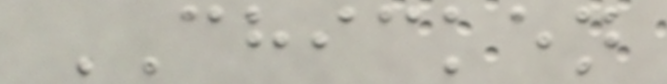CHICKEN
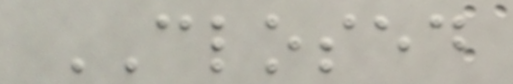CLOSED
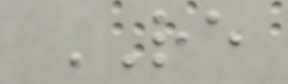RE
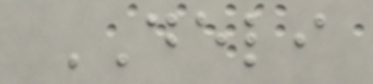DELI
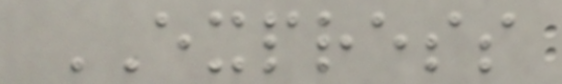EXPRESS
